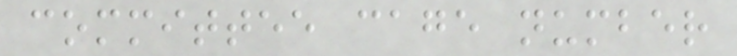committee cage number
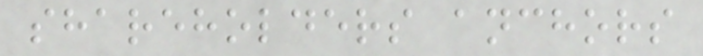shareholders anchors
